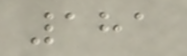181
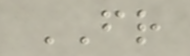FR
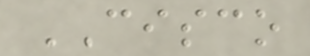CISCO
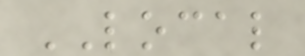LOCAL
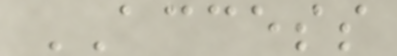ACCESS
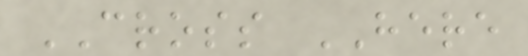CROSS HERE
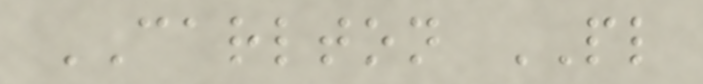CARLTON PL
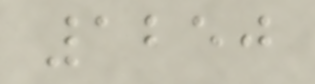1250
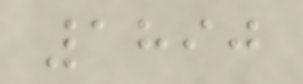1890
